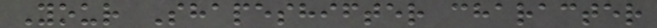Your Shapeshifter character
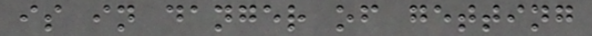is in danger of getting
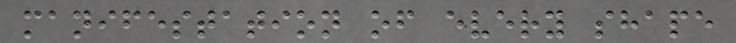manifestation of every shape
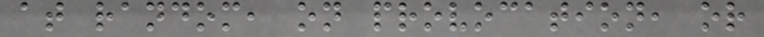at random, on provocation, or
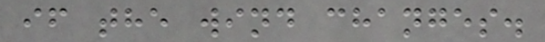if the wind changes.
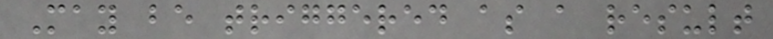May be triggered as a result
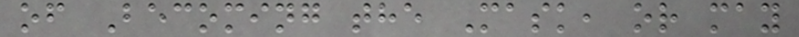of Becoming the Mask, or may
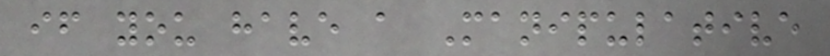if you have a Manipulative
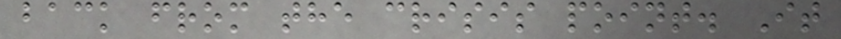back from the crisis point. It
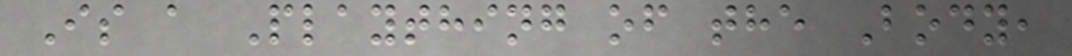Is a Plaything of the Body,
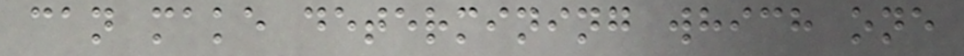can make determining which one
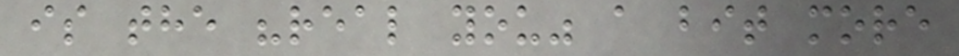is the "real you" a bit more
